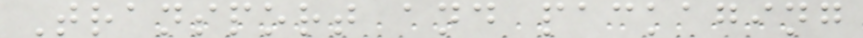Transport and packaging
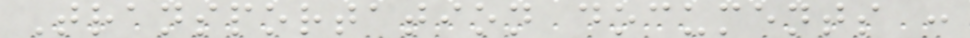Transportation documents :
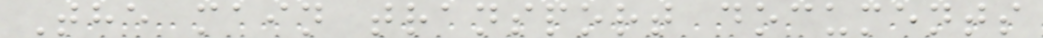The main transport documents
